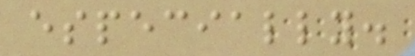especially.
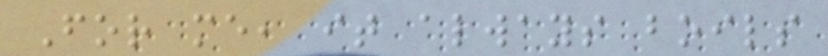For me, it always boils
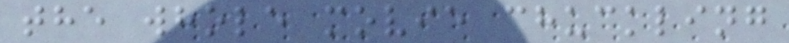the whole movie chuckling
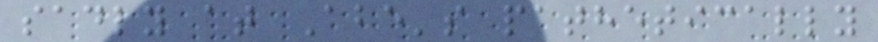sadly at Abe's pathetically
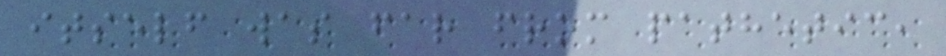itself was far from pathetic,
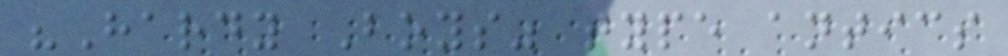"Hardy Boys" type antics
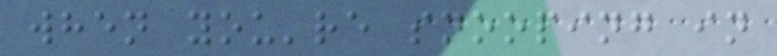when you're snooping in
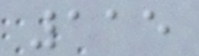115
